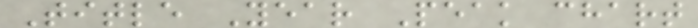Title Year Peak chart
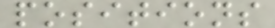positions
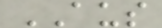AUS
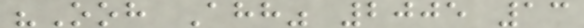"Ooh Ahh" 2005 13
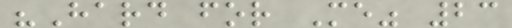"Hard for Me" 23
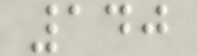140
